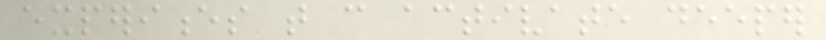experiences that can activate deeper
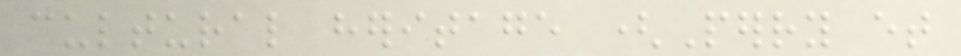cultural heritage (Perry et
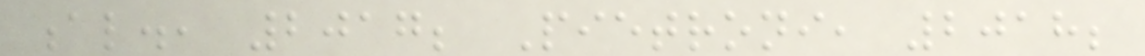al., 2017; Pietroni, 2018;
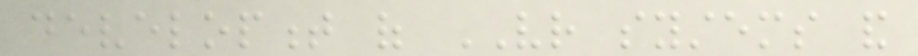development of VR systems and
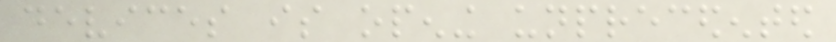devices is opening unprecedented
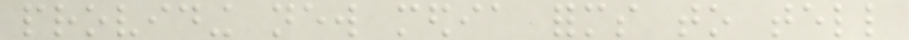providing new media forms to tell
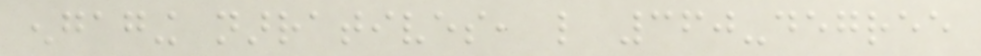engaging narratives, like 360-degree
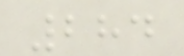284
